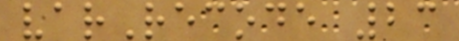varRecode 23
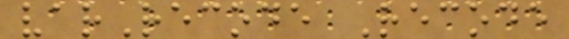varRecode Recode
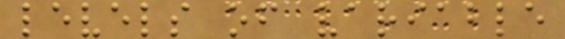levels of variable
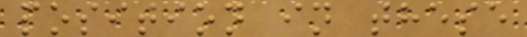position in these
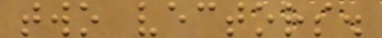two vectors.
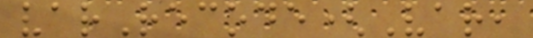varRecode(Var,
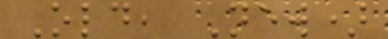Old, New)
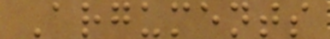Arguments
